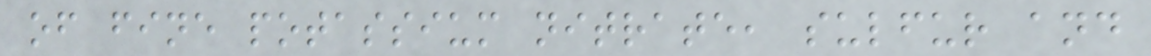of fine potassium nitrate, sulfur and
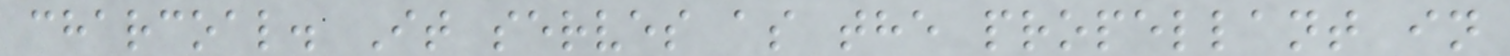charcoal. It serves as the propellant in
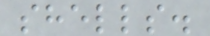shells.
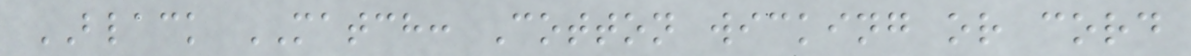BLACK MATCH: Cotton wicking or cord
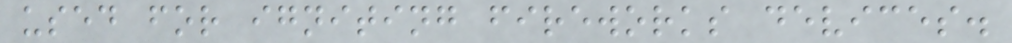used for igniting fireworks devices.
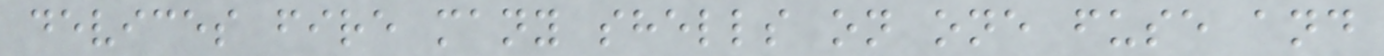devices fire many shells on one fuse and
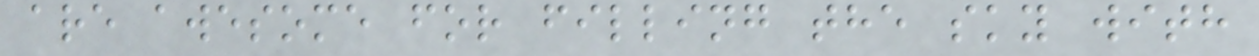are awesome for filling the sky with
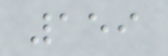159
